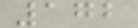172
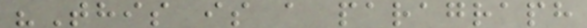"This is a paragraph
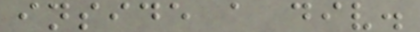inside a div.
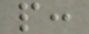p:
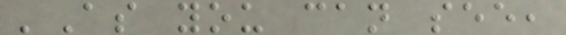'As you can see,
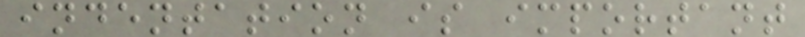indentation is important
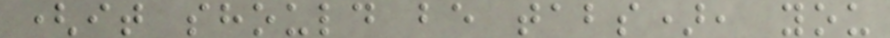(it should be tabs), you
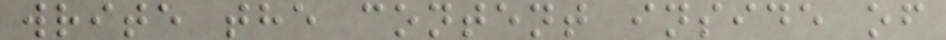write the content inside of
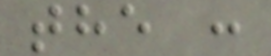the :
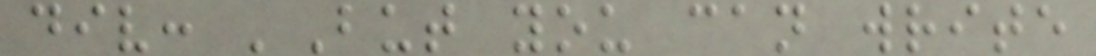div: 'But you can write
